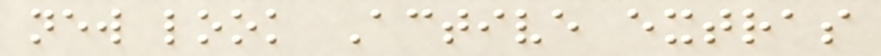new look Active extras
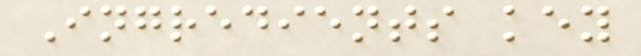Ingredients key
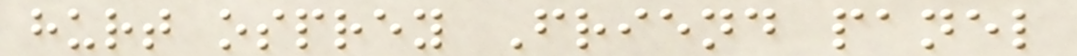hurt osprey Friend panel
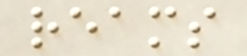reams
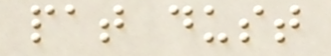pat dust
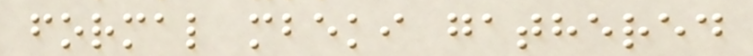formal mbeki gathered
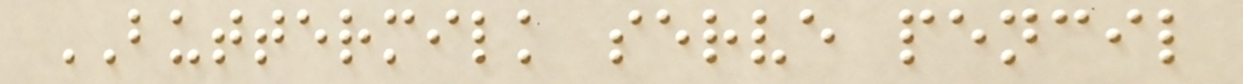BUTTERMILK serve pencil
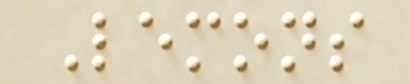Lemons
